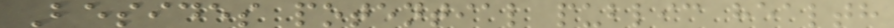Besides potential public health
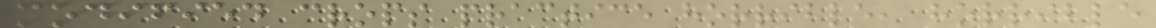modified crops practice horrible, horrible
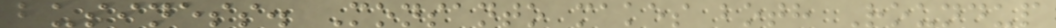business. Monsanto makes both Roundup
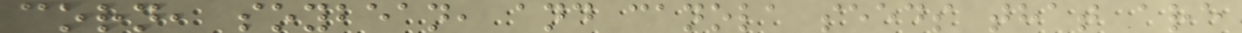corn, soybean, and canola seeds that are
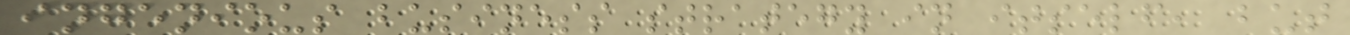ingenious business strategy in itself, but
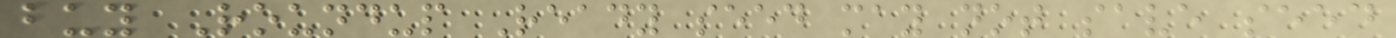buy Roundup Ready seed may not save seed
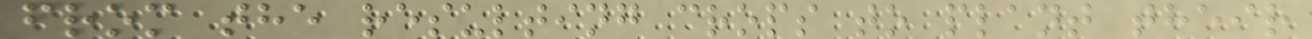from the resulting crops to plant their
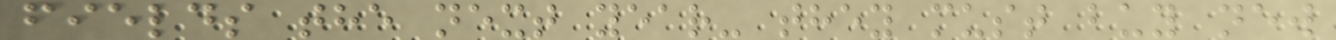fields the next year- they must buy new
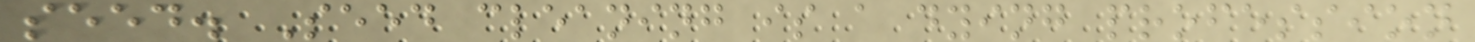seed. Seed cleaning is a dying profession
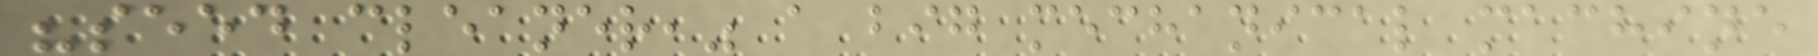"seed cleaner," a big mechanical machine
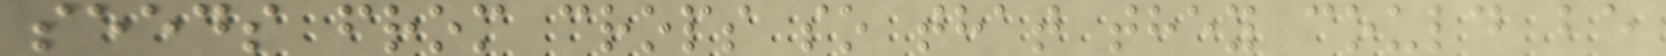seeds from crops so that they could be
